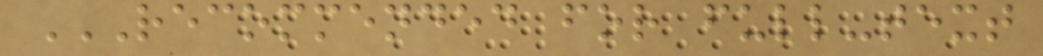RECOMMENDED FOR FULL-TEXT
